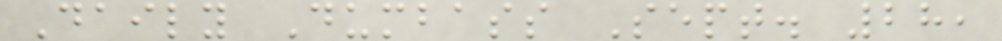Daily Dumbass Sept. 28,
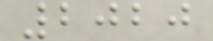2020
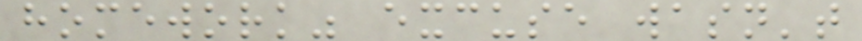homework" excuse wasn't
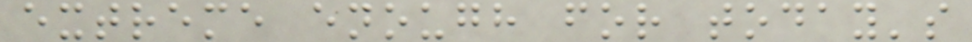extreme enough for today's
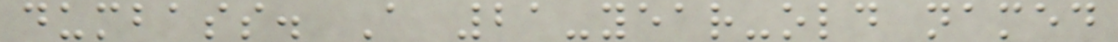dumbass. A 21-year-old named
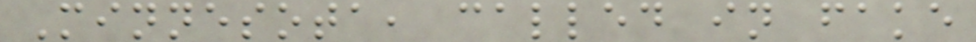Minnesota, called in fake
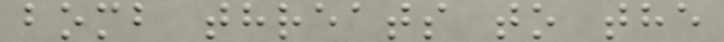bomb threats to the
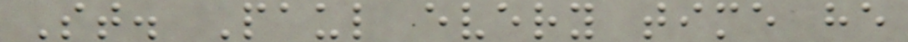St. Paul every time he
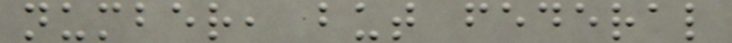number, but federal
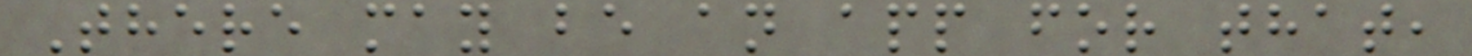There may be an app for that,
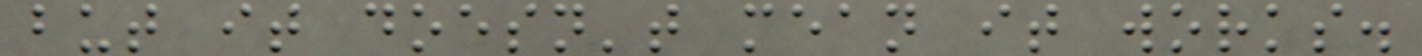but it doesn't mean it works.
